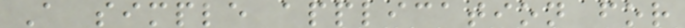A simple application for
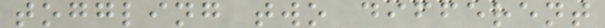toggling two different
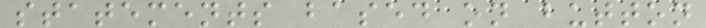statements based on button
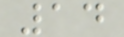14
